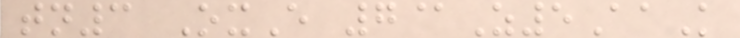tn3 OxE 7@Z5AaK
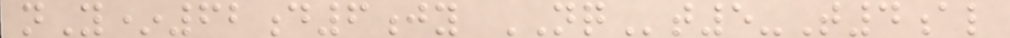nY*62d6jy NQt5-T4al
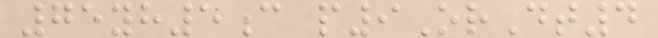75yh5c p9OrDt4
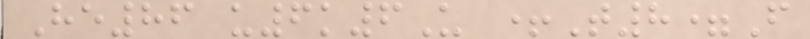He86 u6k6U +T8=F
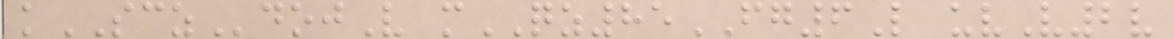kSCZdojV mQZ85FG6L uvV2v
